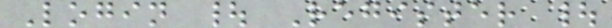Login | Register |
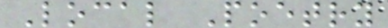Local Poetry
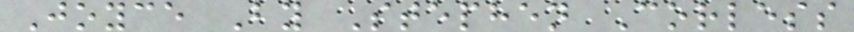Joyce By Stephen Corless
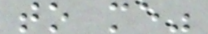to me"
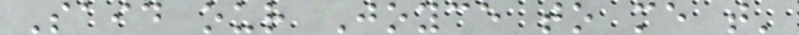Said our Joyce to me t'
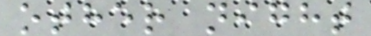other night
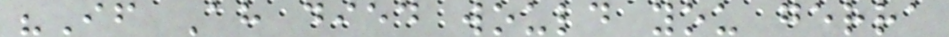"If Ah died would you gerra
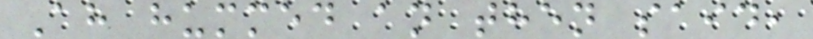Ah hummed an then said,
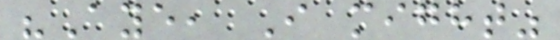"Aye, I might"
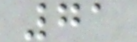71
